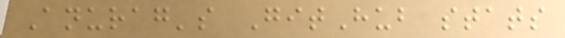Anurag's GitHub stats
